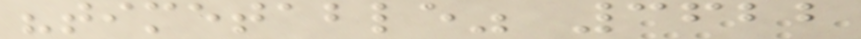"timetable" 3622
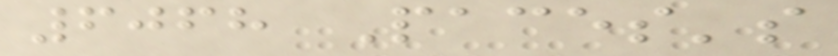6068 Paces's
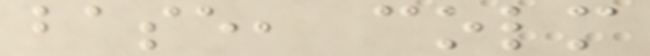base, colm
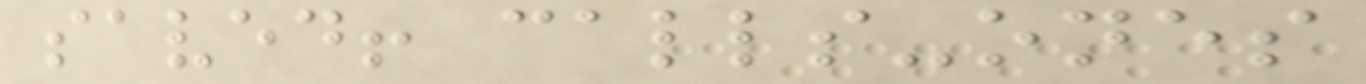saved! calls-ones
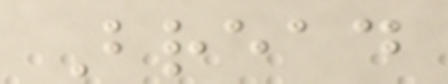Bread
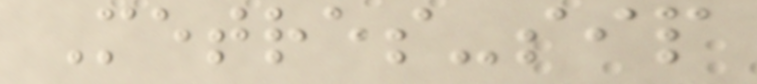Metres-sip
